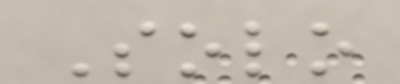Solo
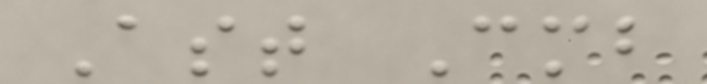Ast Cmb
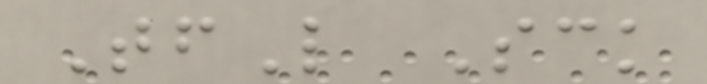TfL Sck
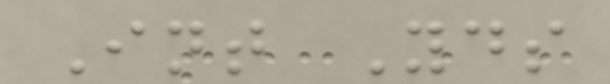Int Yds
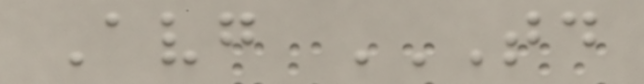Avg TD
